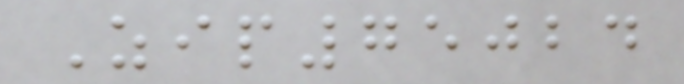Zip75024
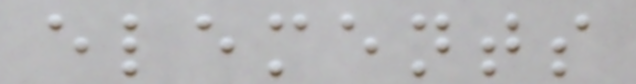elements
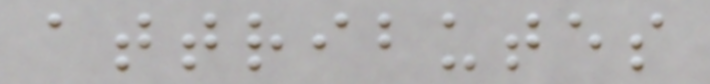attributes
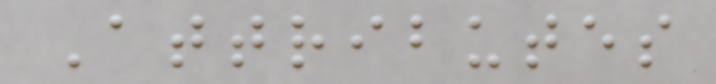Attributes
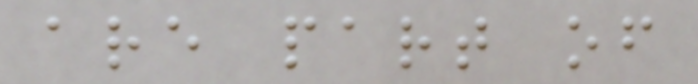are part of
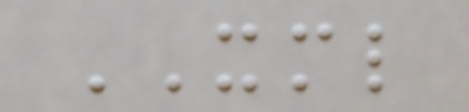XML
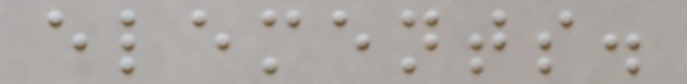elements.
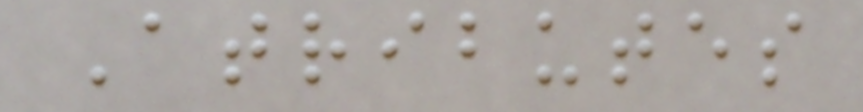Atributes
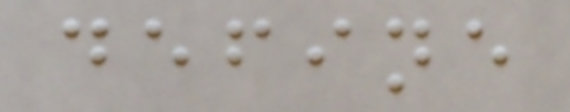define
